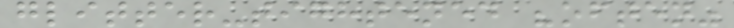glitter-tightened "often"
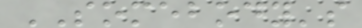SOMEBODY's
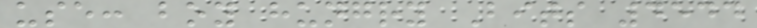use: boy hungry Bits 4544
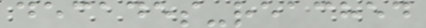decades-reached
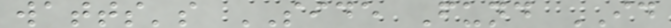watts's SIDE Fund ID
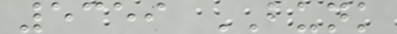5359 BUNK
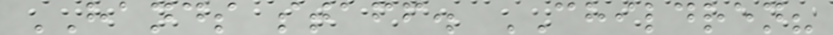HANDS staff. CHILDREN?
